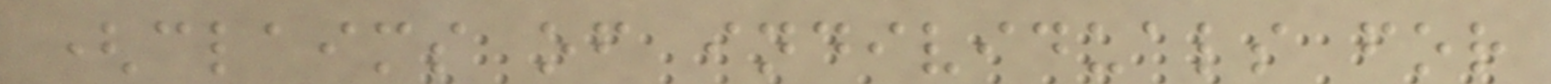(claims of individuals for
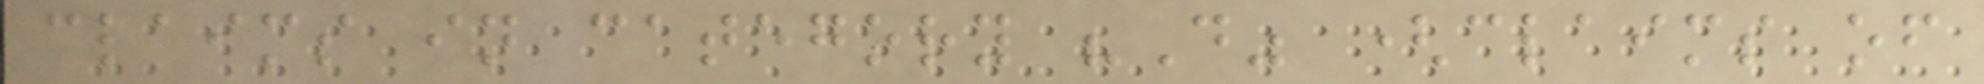claims in category "D" (claims of
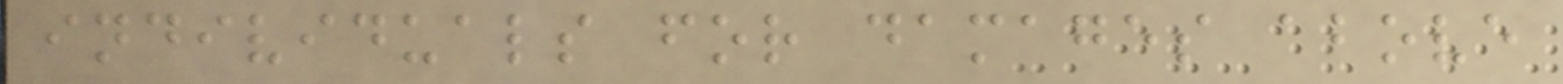individuals for damages above
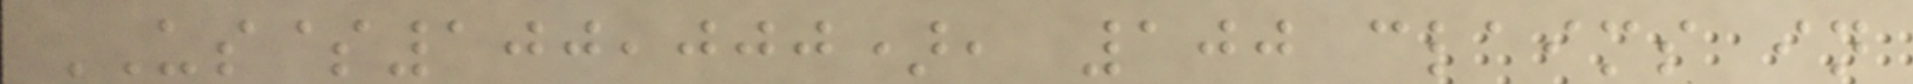US$100,000), 100 claims in
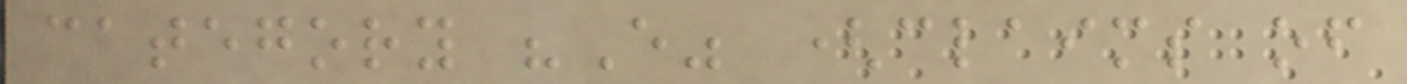category "E" (claims of
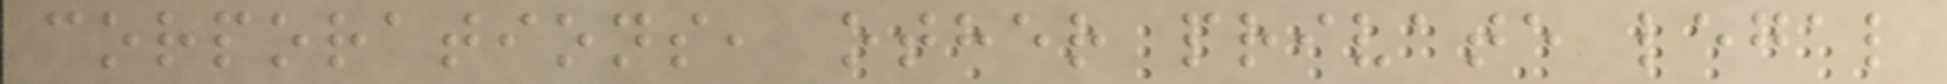corporations, other private legal
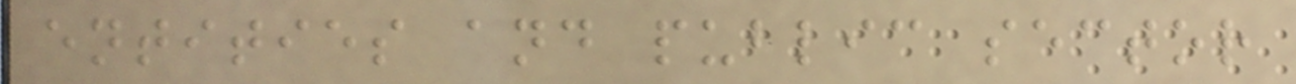entities and public sector
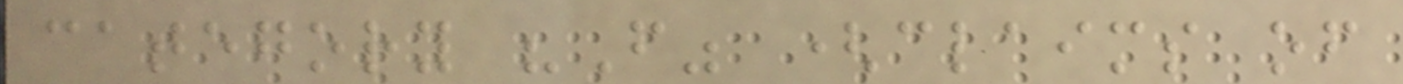category "F" (claims of
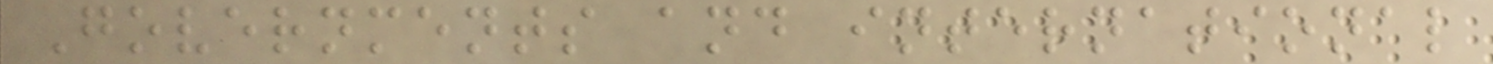Governments and international
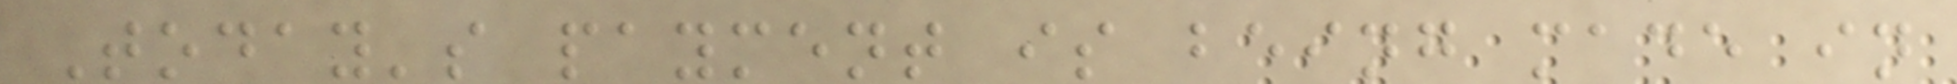Today's payment is being made in
